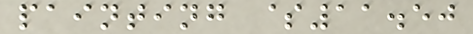painting $11.50
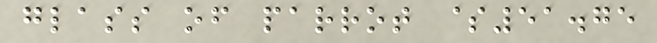glass of parrot $51.75
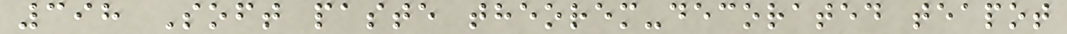398 Soft paste theorem-decorated teapot
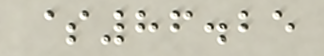$86.25
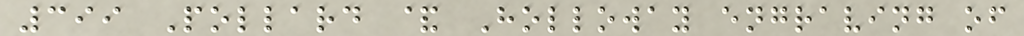399 Pollard & Holloway engraving of
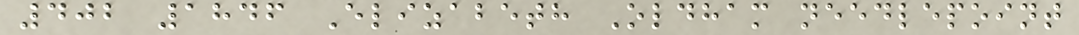402 1846 Elizabeth Oldham needlepoint
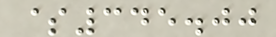$345.00
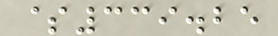$339.25
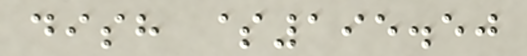dish $195.50
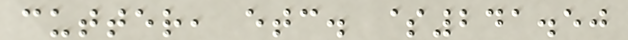cutter, etc. $241.50
